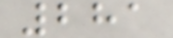281
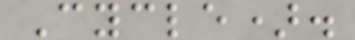Cycle).
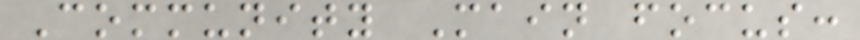Community Main focus:
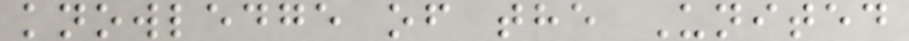knowledge of the United
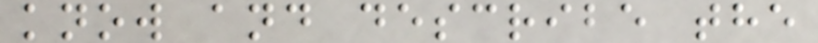know and describe the
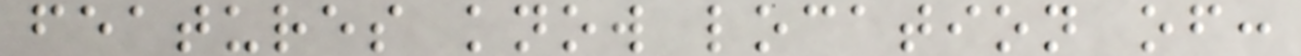features know location of:
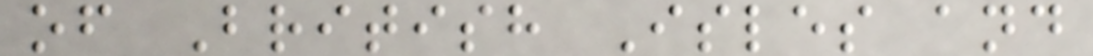of British Isles and
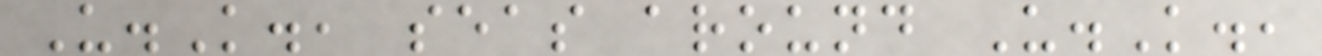U.K., seas around U.K.,
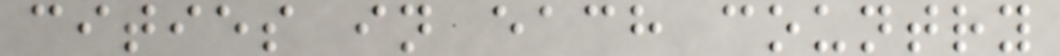cities in each country
